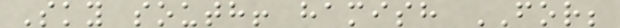Sky south! hamish FOR;
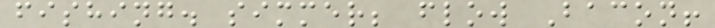fishing. simmer; flow Bacon!
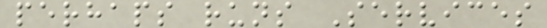perhaps runs Services
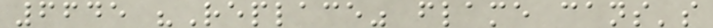6645 "Replace" flame cans's
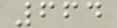664
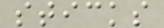sticks
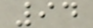94
